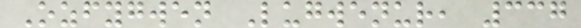Ozfygwen Lugwenur, 337
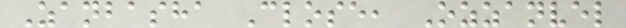Zanbasha Close, Ozzanvel
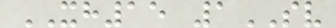XH15 1SV
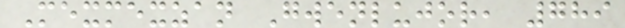Mexmexzan Gwenlujor, 789
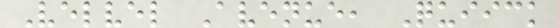Velvel Avenue, Quiick
